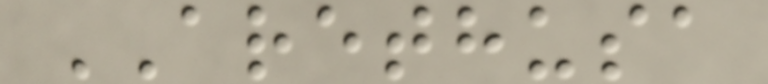ARETHUSA
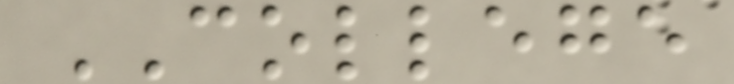COLLEGE
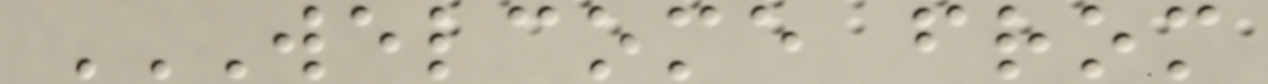WELCOME FROM
